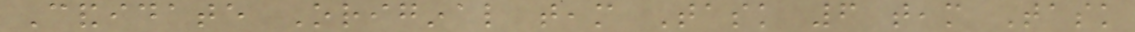Candidate Original team Task 6 team Task
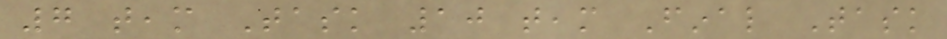7 team Task 10 team Final Task
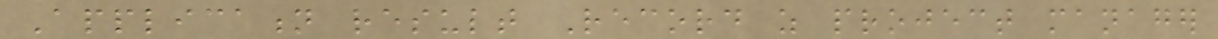Application result Record as project manager
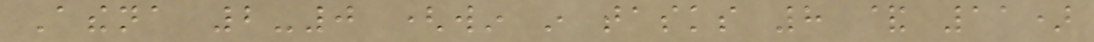Athena 2-0 (win in tasks 8 & 11)
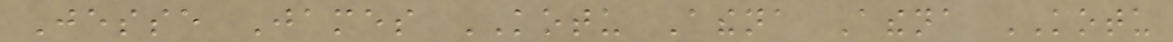Jesse James KOTU Athena Athena KOTU
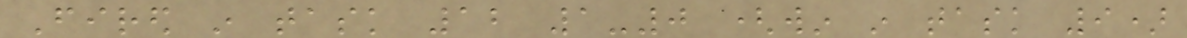Fired in task 12 1-0 (win in task 9)
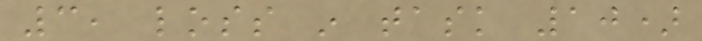3, loss in task 10)
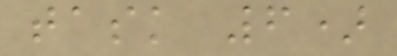task 6)
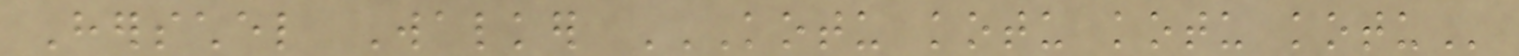Herschel Walker KOTU KOTU KOTU KOTU
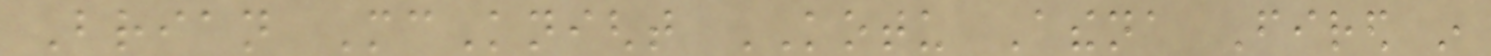Brian McKnight KOTU Athena Fired in
